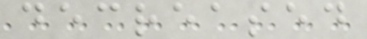decreased
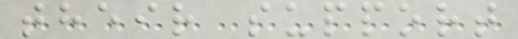their support
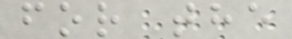for the
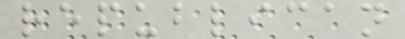republican
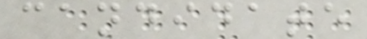candidate
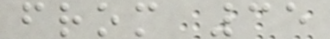from 35
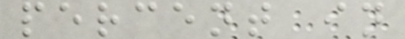percent in
